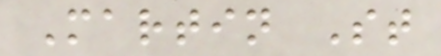Martin St
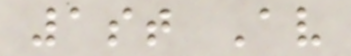1st Av
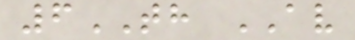6TH AV
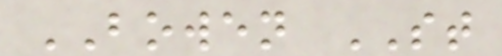BOWEN ST
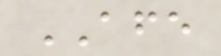AFE
